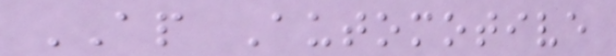AP Automotive
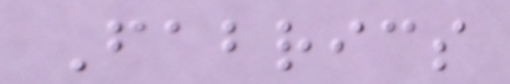Fabrics
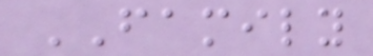FAMILY
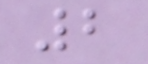2
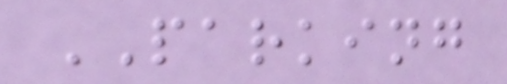PARKING
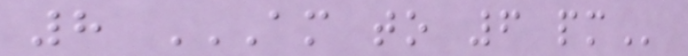8 AM TO 6 PM
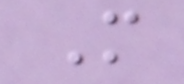M
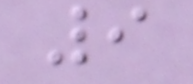9
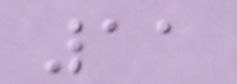11
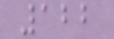122
